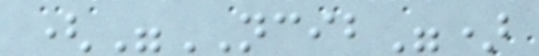("NCIB")
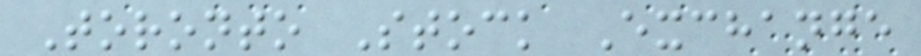Toronto Stock Exchange
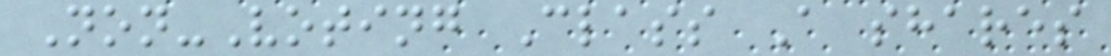Non-Voting Class A shares
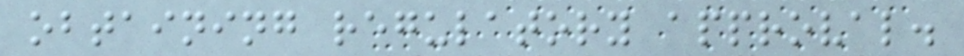obtaining regulatory approval.
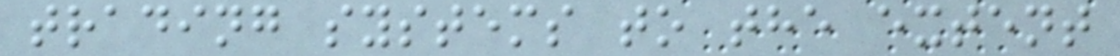trading systems to the extent
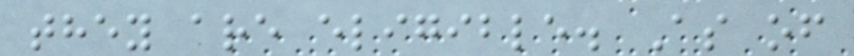they are eligible. As of
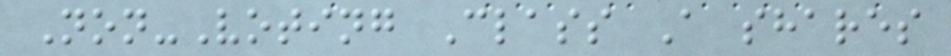Non-Voting Class A shares
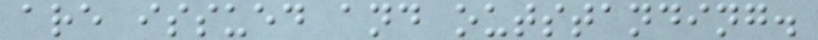are issued and outstanding.
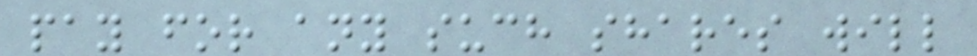pay for any such shares will
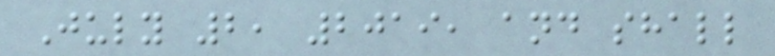July 2, 2019, and shall
